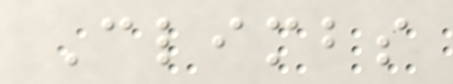Climbs
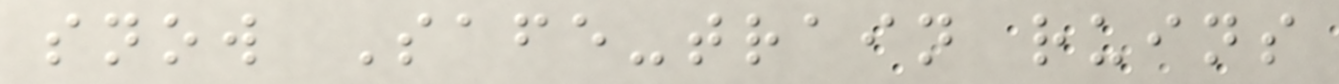snow Safe-train ruins
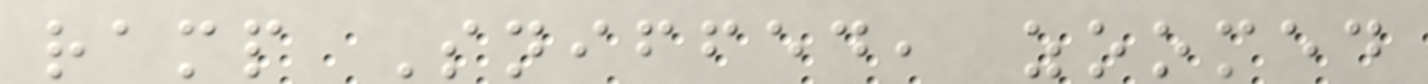ramp Sniffed, zoomed
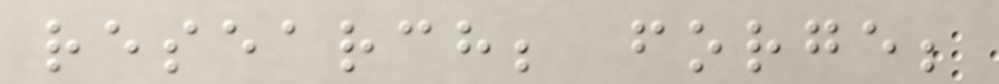research; forge;
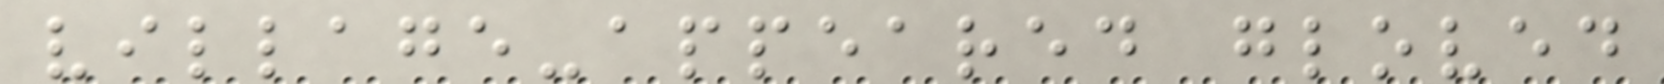village-appeared gloved
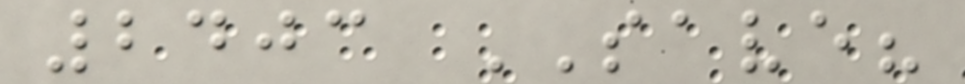2403 SAVE?
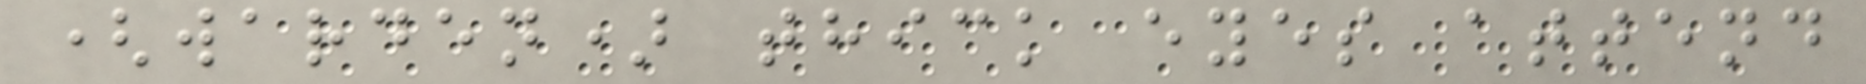(warden) thick eyes attend
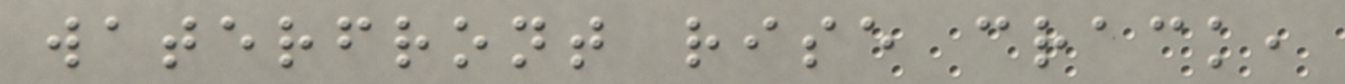waterfront rise crack,
